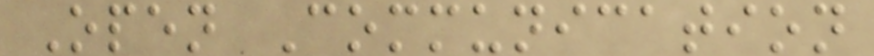Open Communication
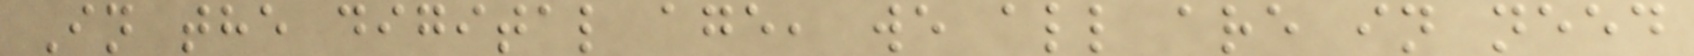In the digital age, we all are in need
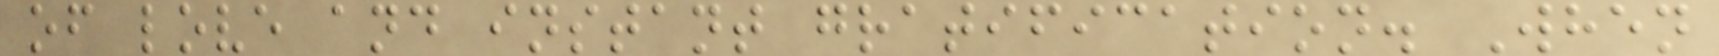of love and instant gratification. When
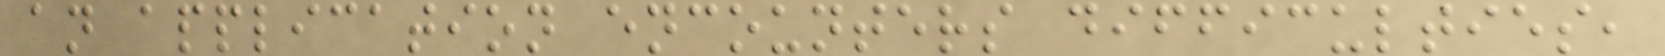an application encounters difficulties,
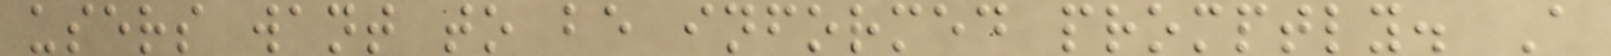users want to be informed promptly. A
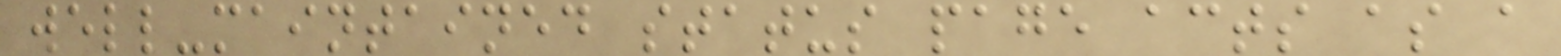well-maintained status page acts as a
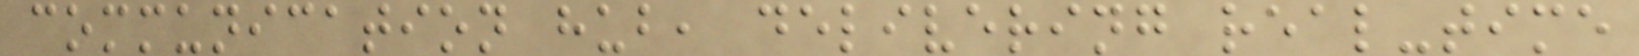communication hub, delivering real-time
